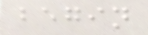begin
